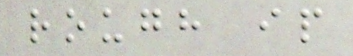rough ip
